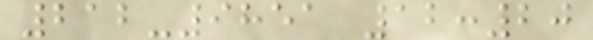212-9851 12:20
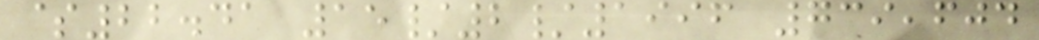$22.41 15/2/1996 739,604
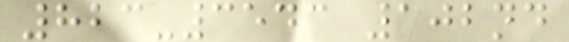823-3543 102nd
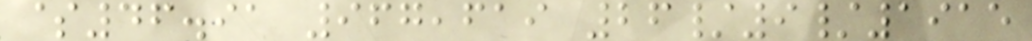$46.91 967,619 26/9/1915
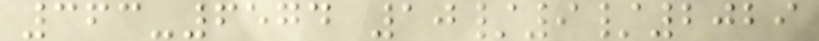363-6574 10/9/2029
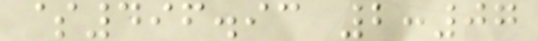$496.93 2:07
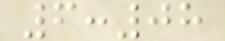6:08
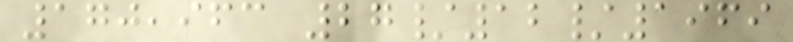170,963 27/12/1969
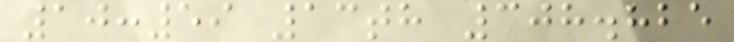10:59 13th 308.825
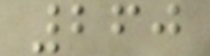260
